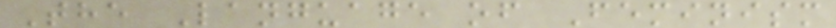The Language of Feminism
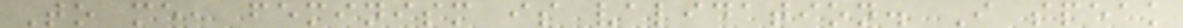To me, feminism is validation. I speak
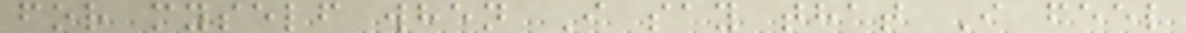for myself when I say that I feel
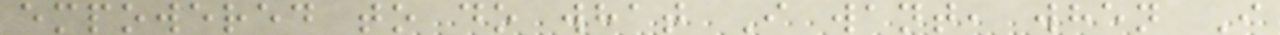empowered to do what I want, when I
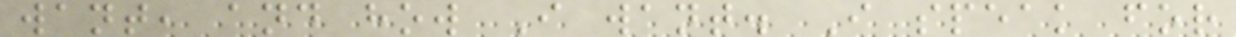want, and how I want. I speak for
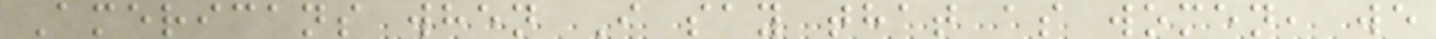Americans when I say that as women, we
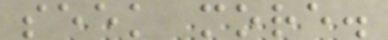seek more.
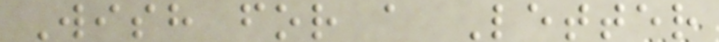Wish for a Letter
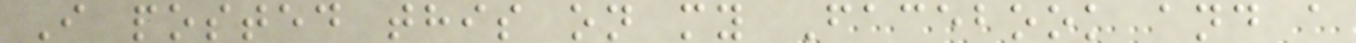I posted this on my Facebook and a
